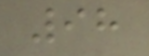98
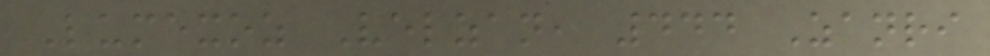Lumexoz Velzan, 444 Zanri
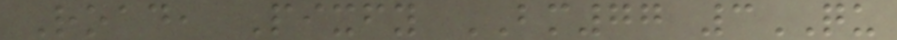Road, Pixfy BM77 3QU
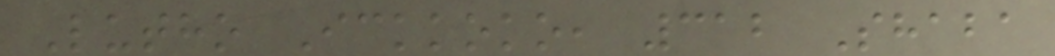Lutho Ickkoko, 312 Shaba
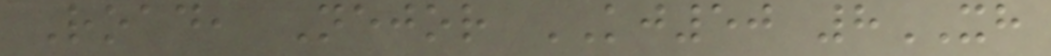Road, Nejor KJ50 8XH
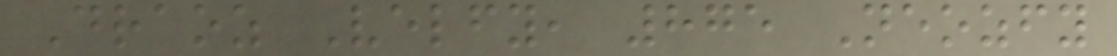Draoz Velfy, 875 Neozfy
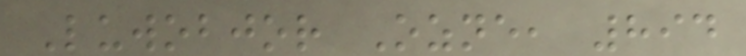Luwobjor Ozne, 894
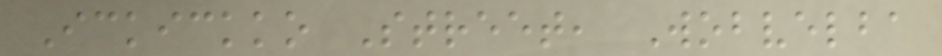Ickickko Street, Wobvelba
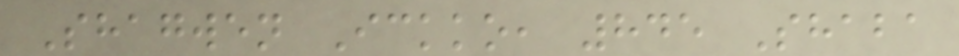Shagwen Ickko, 845 Shaba
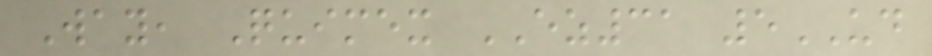Way, Quimex EZ31 5UD
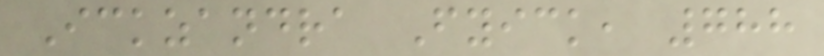Ickzandra Fyick, 788
